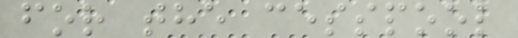for the cesspool
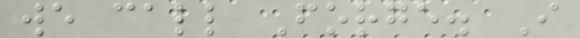we call Forge. I
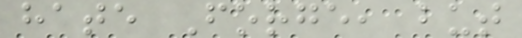hate Forge, but
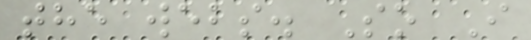the webs. So I
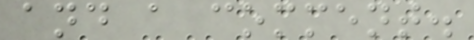and a comment.
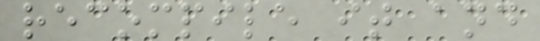recompile it and
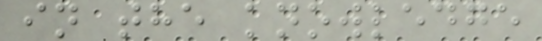in the knowledge
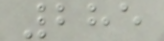285
